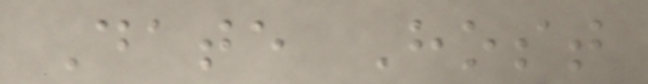Date Host
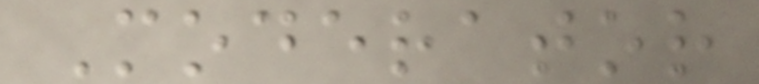Moderator
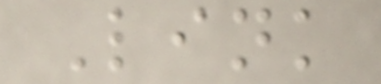Link
